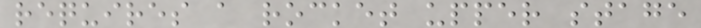requires a rocket upper stage
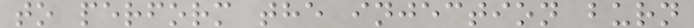to perform the injection burn
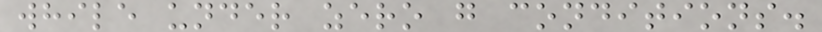while under zero g conditions.
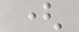(
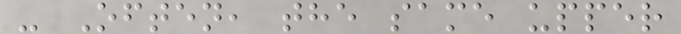- Often, the same upper
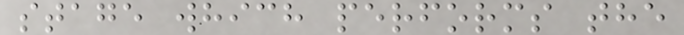stage which performs the
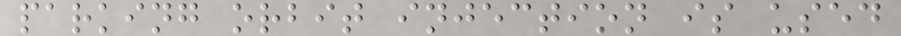parking orbit injection is used
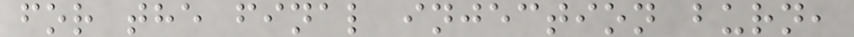for the final injection burn,
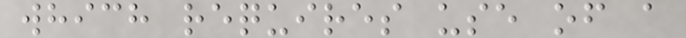which requires use of a
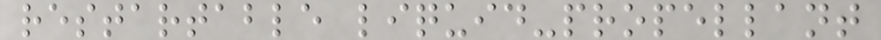restartable liquid-propellant
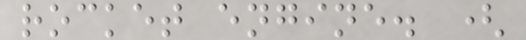rocket engine. (
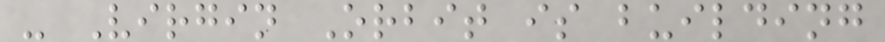- Virgin Orbit is building
